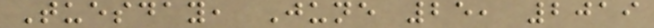Tuesday, June 25, 2019
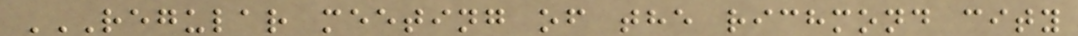REGULAR MEETING OF THE RICHMOND CITY
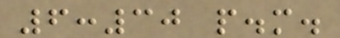6:30 p.m.
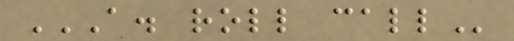A. ROLL CALL
